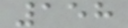158
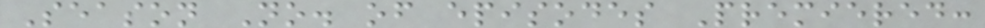Season No. of episodes Premiered:
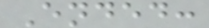Ended:
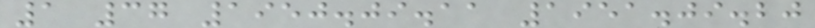1 37 1950.09.11 1951.09.20
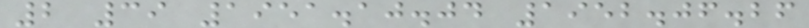2 39 1951.10.04 1952.06.26
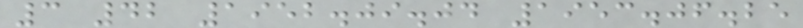3 42 1952.09.04 1953.06.25
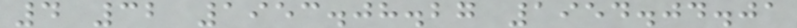4 32 1953.08.27 1954.04.01
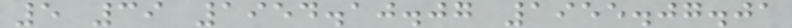5 39 1954.10.07 1955.07.01
